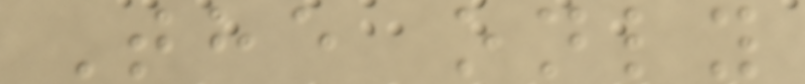The only
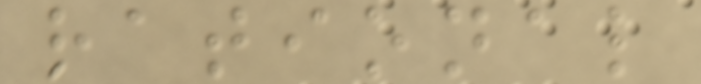rational
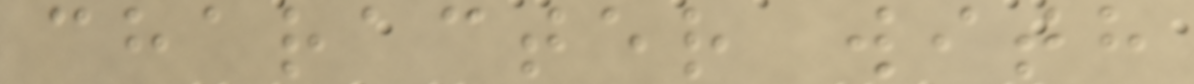character with
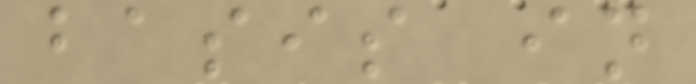basis in
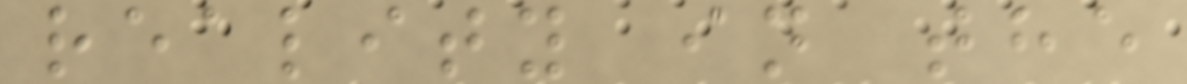reality in the
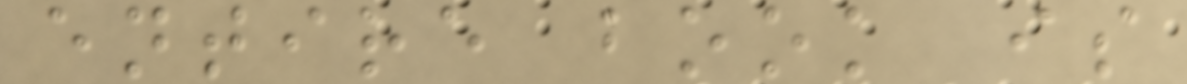entire book is
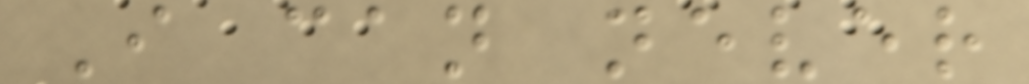I can never
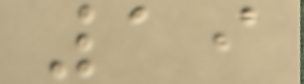19
